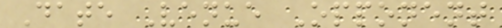Date Venue Opponent
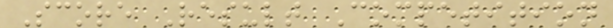Score Result Competition
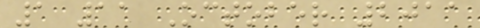1 11 October 2011
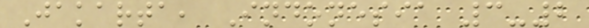Jakarta, Indonesia 3-2
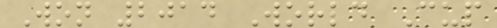Won 2014 World Cup
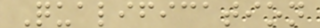Qualification
